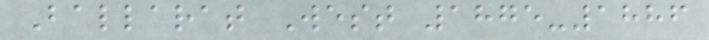Ballarat West 1875-1886
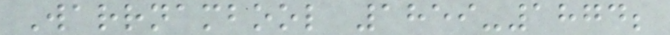Warrnambool 1859-1874;
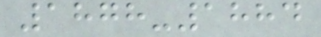1878-1884
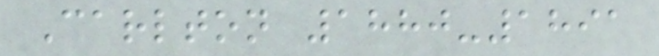Carlton 1880-1891
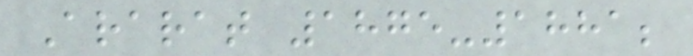Ararat 1875-1881;
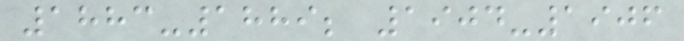1883-1889; 1904-1906
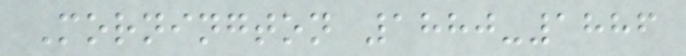Mornington 1880-1886
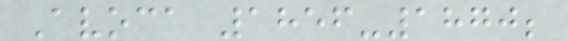Avoca 1856-1870;
